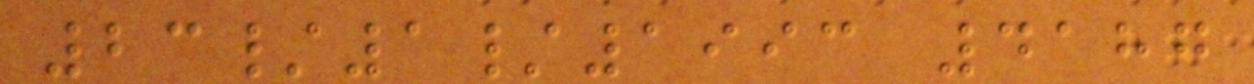23/1/1993 4187
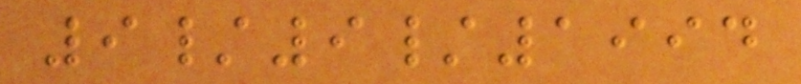9/9/1994
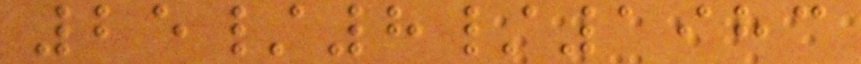25/8/1983
